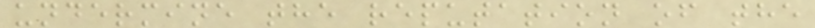undermine the reputation of the
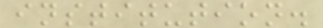institution.
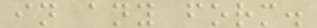in any form.
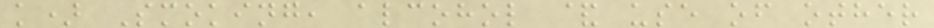k) Smoking, alcohol & use of other
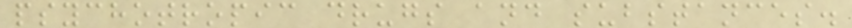psychotropic drugs and substances.
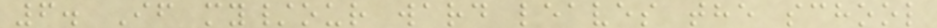6. If my/our ward leaves the school
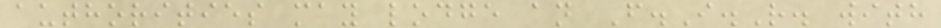authorities may lodge an F.I.R. with
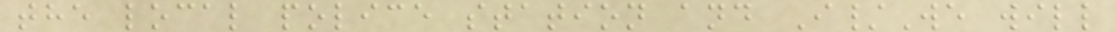the local police station and I/We will
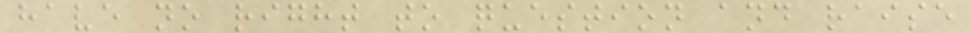have no right to question and raise
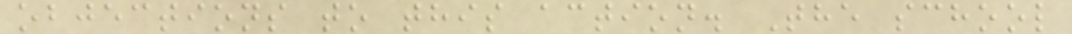objections to this action. The school
